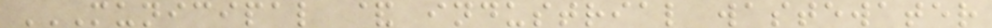MUNICIPAL & INDUSTRIAL WASTEWATER
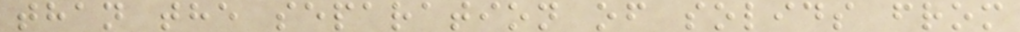than the separation of solids from
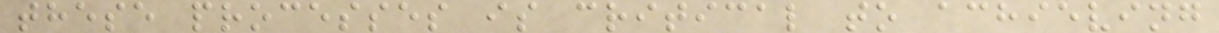these processes is critical to achieving
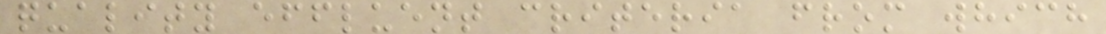quality effluent criteria from which
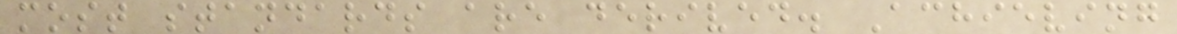most standards are derived. Achieving
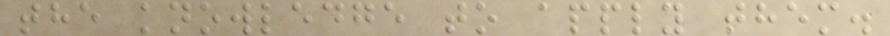the knowledge to apply them.
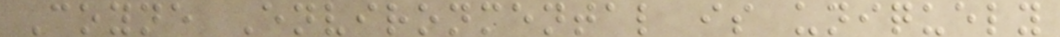Coyne Environmental is uniquely
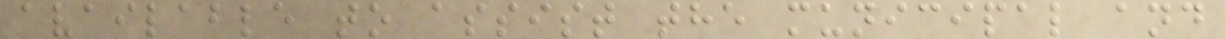available to assist the municipal and
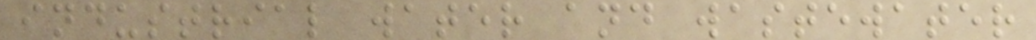industrial water and wastewater
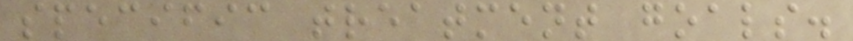specific treatment goals.
